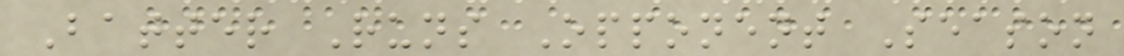Batter Runs Opponent Season
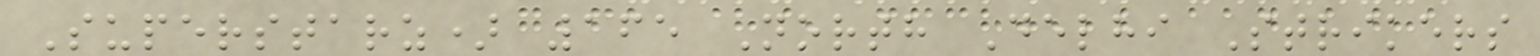Superstarz) 165 North Delhi Strikers
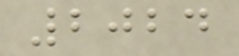2024
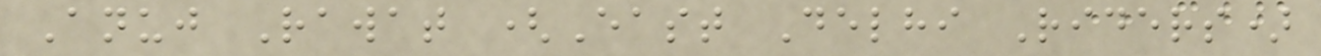Anuj Rawat (East Delhi Riders)
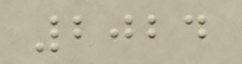2024
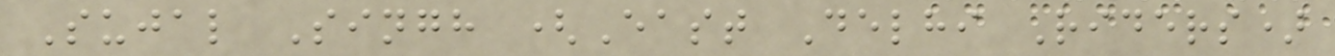Sujal Singh (East Delhi Riders)
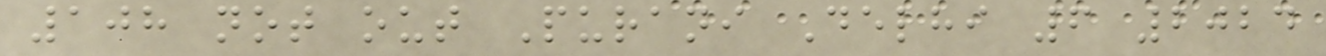108 not out Purani Delhi 6 2024
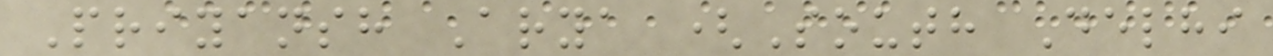Priyansh Arya (South Delhi
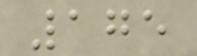175
